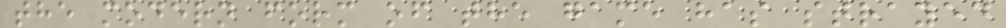the modern form of the game has strayed
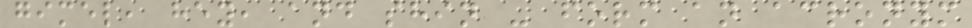gimel, hey, and shin - form an acronym
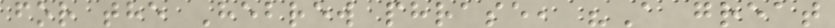for the Hebrew phrase, "A great
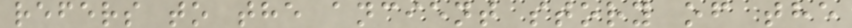refers to the ancient story of the
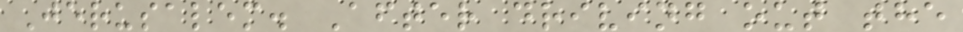Jerusalem. After driving out the
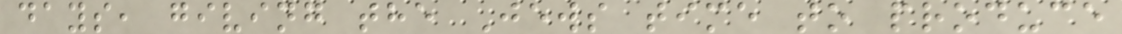days, giving the Jews time to produce
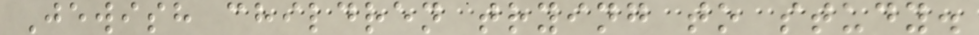Jewish children trying to study.
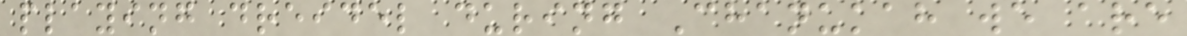playing dreidel during Chanukah we are
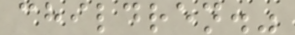children."
